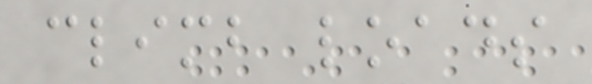climb loads
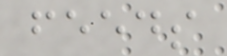feeds
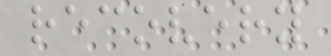recovery
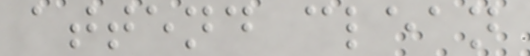attend clean
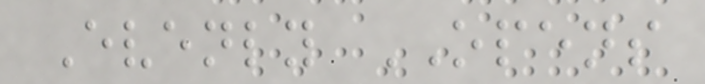Evenly OPENS
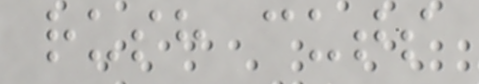rush cuts
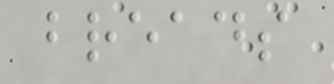breads
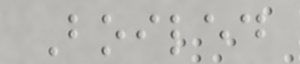Boiled
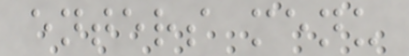enters menu
